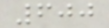600
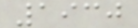1930
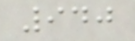940
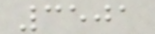3501
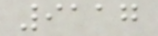9117
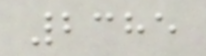2385
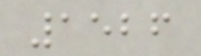1526
